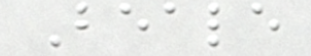Beale
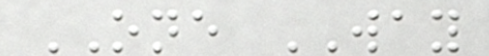ONE WAY
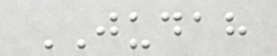JUDAH
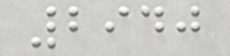2940
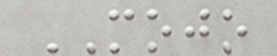MOJO
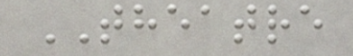THEATRE
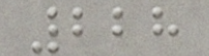228
